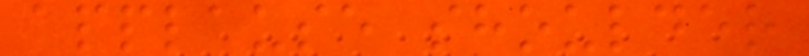applause shoulder
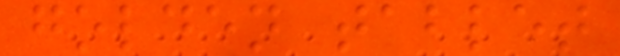golden tablet
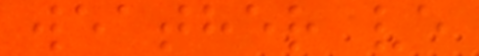weather ve
